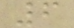6
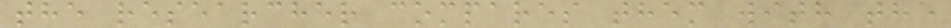the researcher compares them with the
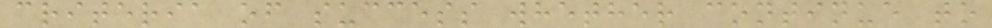criteria of success whether continue to
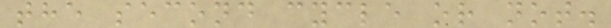the second cycle or not.
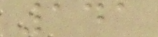141
